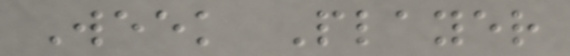Week Player
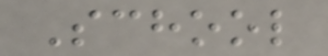School
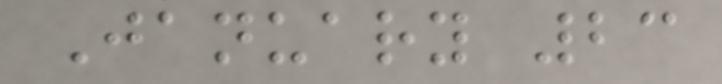January 23
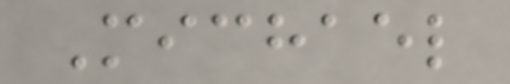Michael
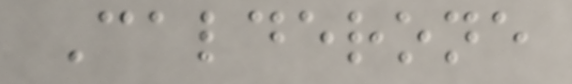Calderone
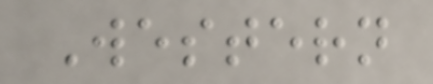Western
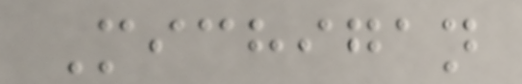Michigan
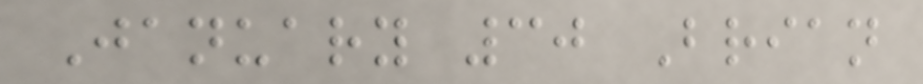January 30 Brian
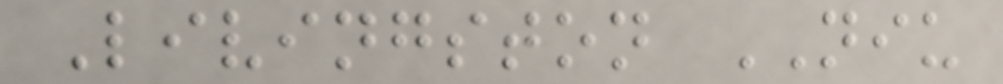Livingston NIU
